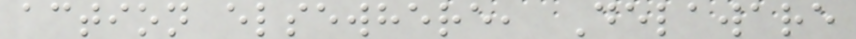action elsewhere, Delaware
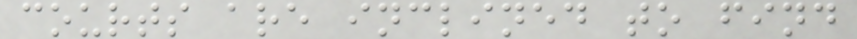courts are inclined to find
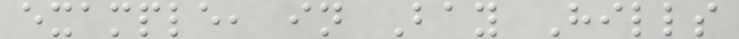example, in Bay Hills
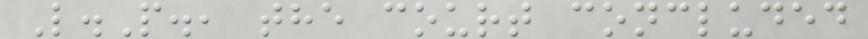L.P., the court concluded
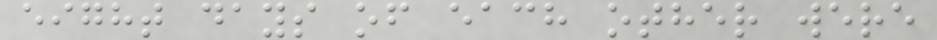eight days of each other were
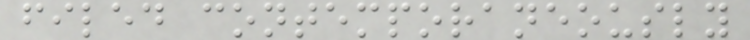filed contemporaneously
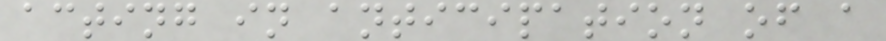acting in anticipation of a
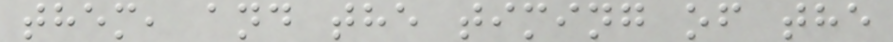them, and the timing of the
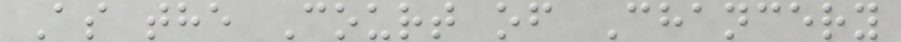As the Court of Chancery
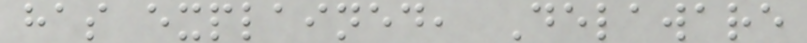has explained, Delaware
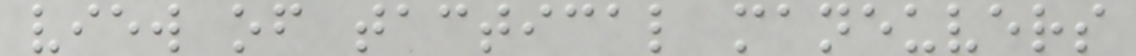view of tactical maneuvers
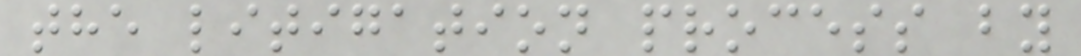the litigation process by
